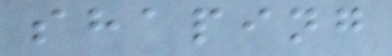shaping
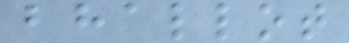bhallot
